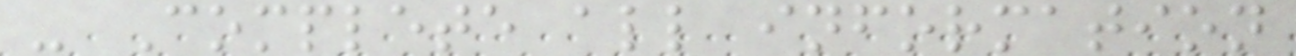- Complete all information
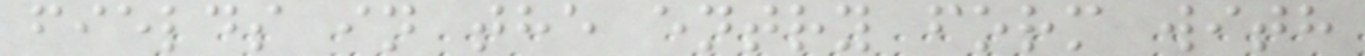fields in the entry form with
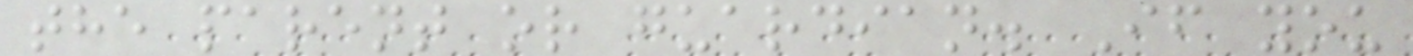the parent or guardian. If you
